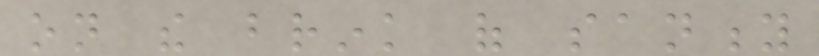on the brink of sanity
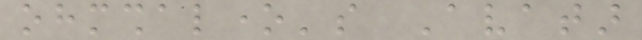ohmshalone's Avatar
